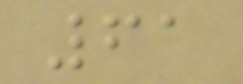61
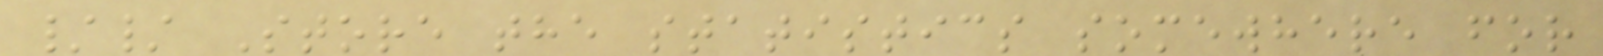// Store the statistics somewhere for
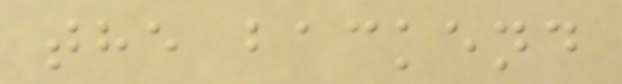the backend
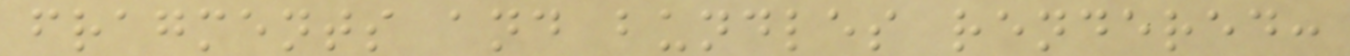fragments and bundles rendered:
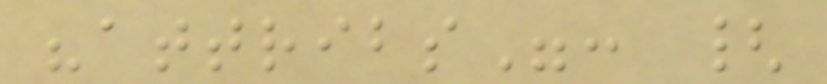"attribs": {
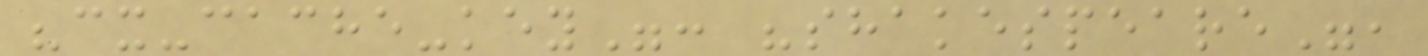"cx-cache-key": "shakespeare",
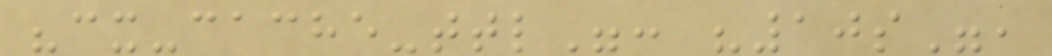"cx-cache-ttl": "10s",
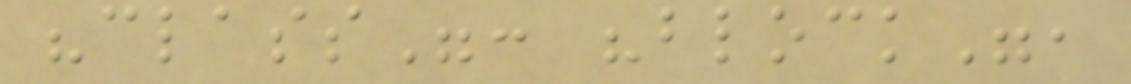"class": "block",
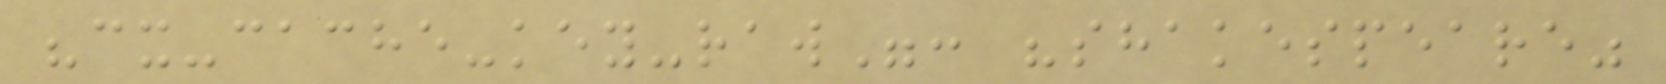"cx-cache-key-raw": "shakespeare"
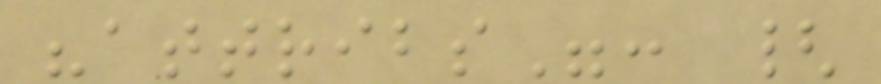"attribs": {
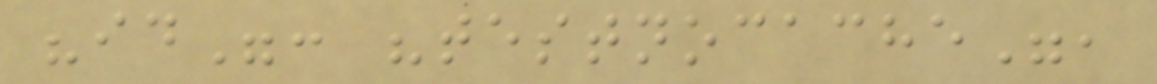"id": "testnocache",
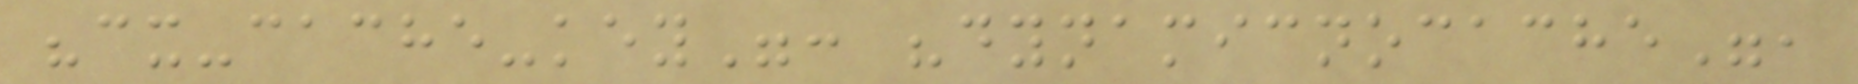"cx-cache-key": "dynamicnocache",
